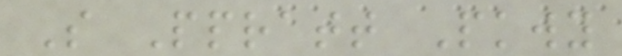S Ppratt Pkwy
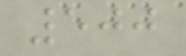500
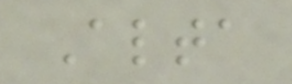Alta
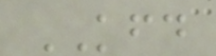KFD
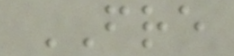FRE
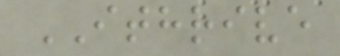ITHRIVE
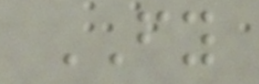FY
